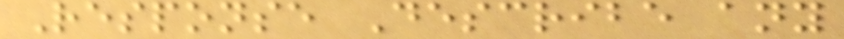Response Describe any
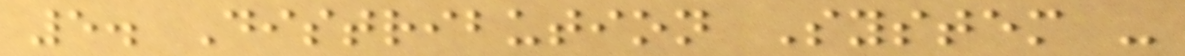5. Distribution System -
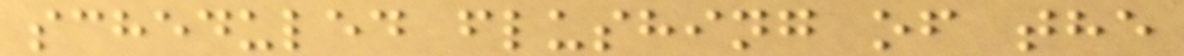scheduled flushing of the
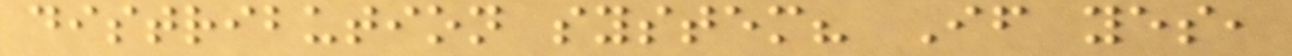distribution system? If yes,
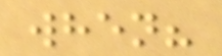when?
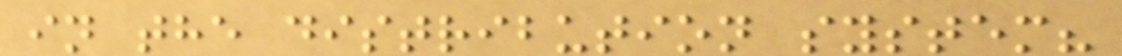in the distribution system?
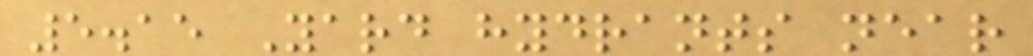5.15 Yard hydrants near
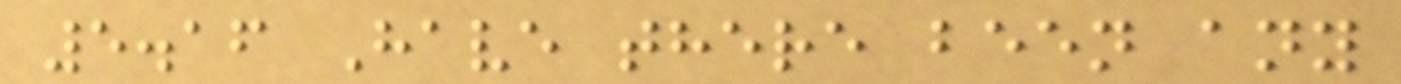5.16 Have there been any
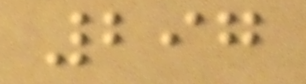297
